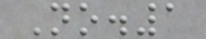No.1
